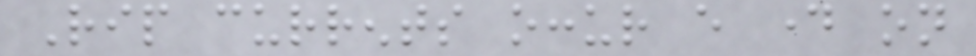Rip currents occur every day on
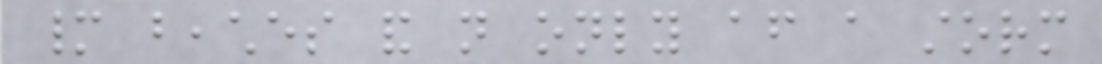many beaches and not only after a storm
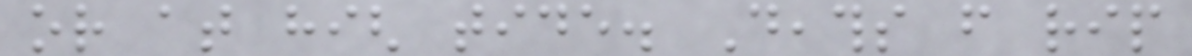or at high tide. Deaths from rip
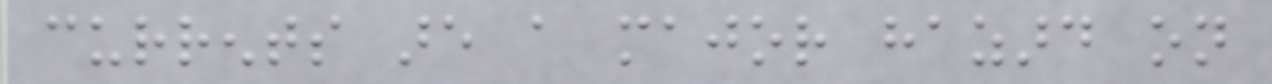currents are a major hazard on
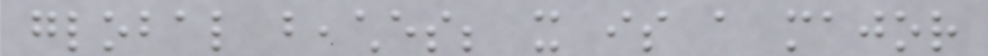global beaches; it is a major
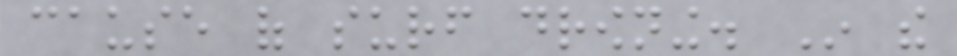cause of surf drowning. In the
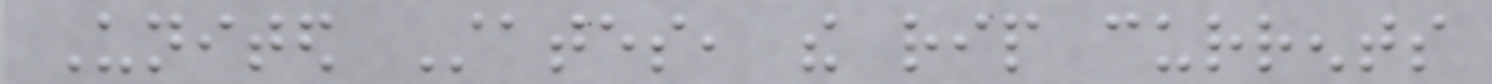United States, the rip currents
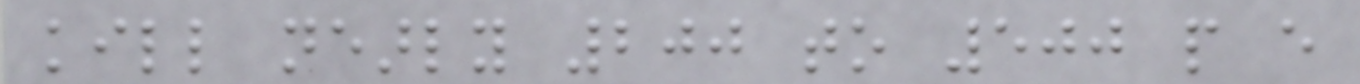kill nearly 200 to 500 people every
